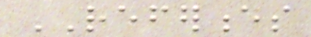REFERENCES
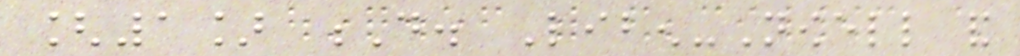[1] D. Liben-Nowell and
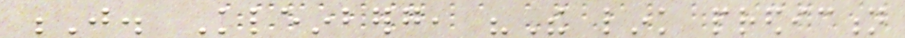J. Kleinberg, "The link prediction
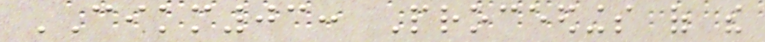CIKM03: Proceedings of the
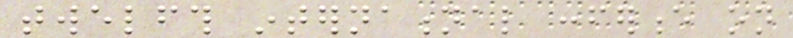twelfth international conference on
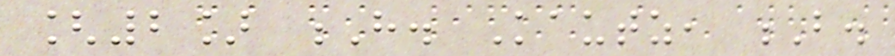[2] H. Kautz, B.
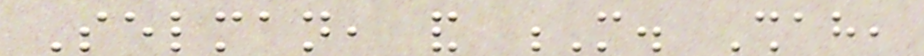Selman, and M. Shah,
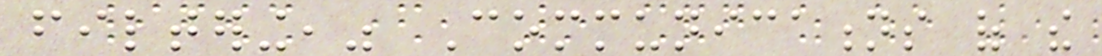filtering," Communications of the
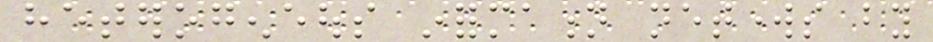heterogeneous information networks by
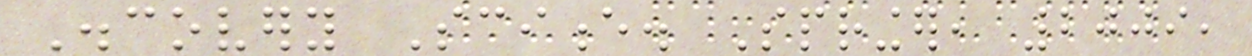Discovery Science. Springer, 2009,
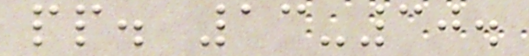pp. 13-30.
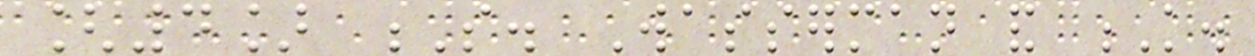[4] S. Wasserman and K.
